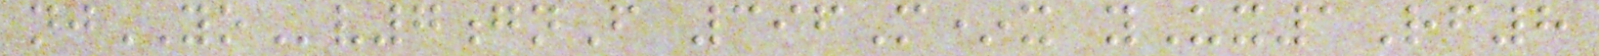njYOv7gnF 396M*x yUx1Rf8
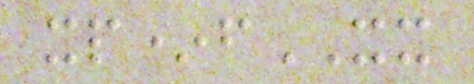xp*fXX
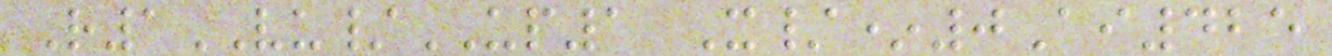R1VU/UP1 X/*0Ai425
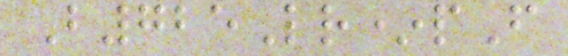B725Lr*pF
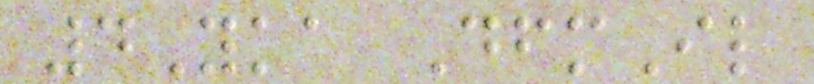4Yka DfmIl
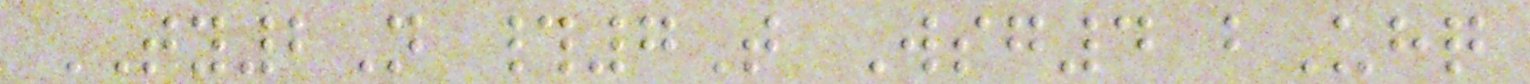TY2N #7T Wsg4 bUhq
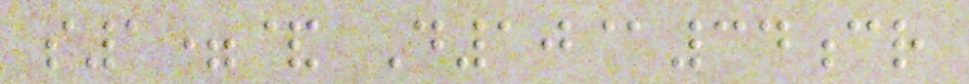s1=& D10@34cr
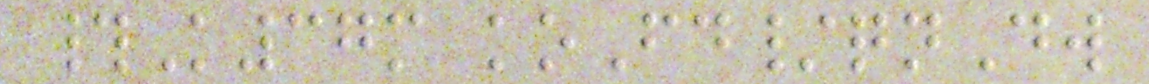#K37m koFd/qnDw
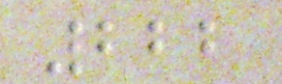222
